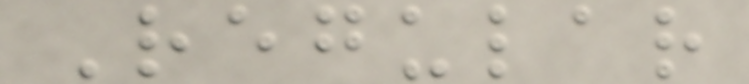Regular
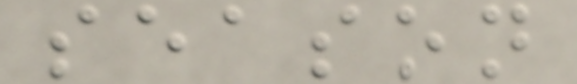season
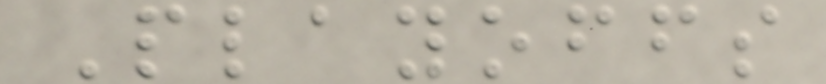Playoffs
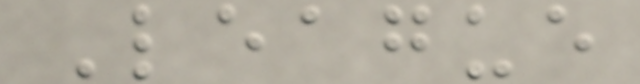League
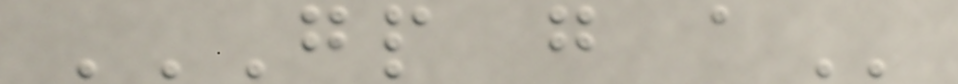GP G A
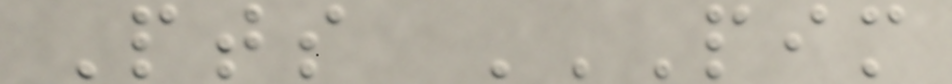Pts PIM
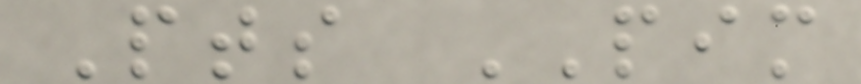Pts PIM
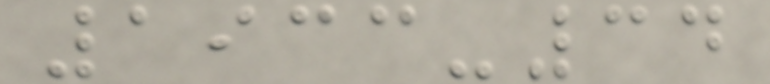1933-34
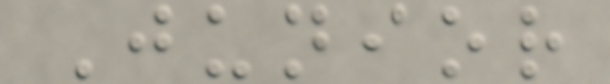Junior
